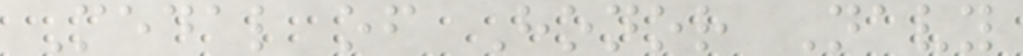Medal of Honor Navy
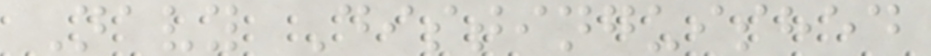Navy Distinguished
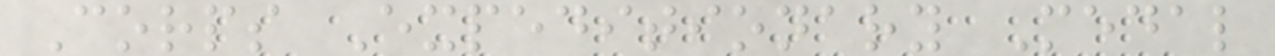Corps Expeditionary Medal
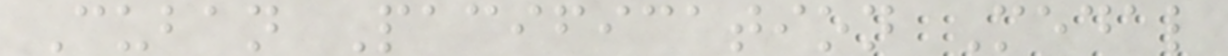Cuban Pacification Medal
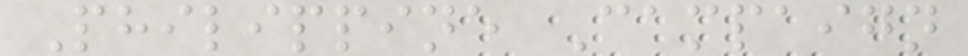Philippine Campaign
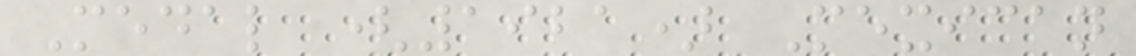Medal (1921) Mexican
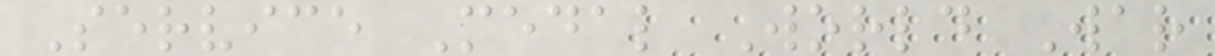Service Medal World War
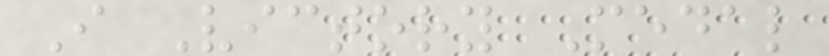I Victory Medal
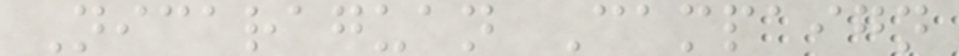Nicaraguan Campaign
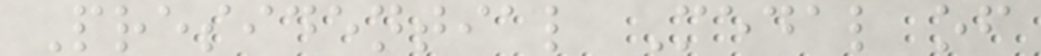Presidential Medal of
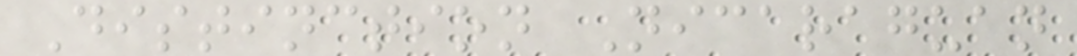Distinction Nicaraguan
